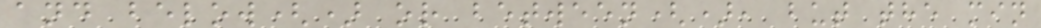and below() or between(), but the min
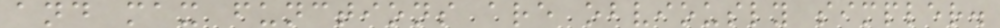and max functions are obviously simpler.
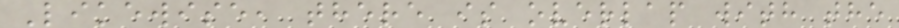Likewise, there is overlap with the
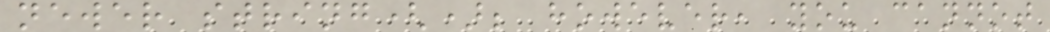newer string(); however, you cannot
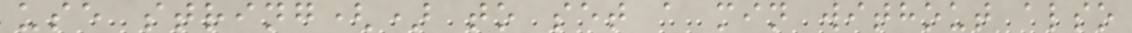use string() to set a min without also
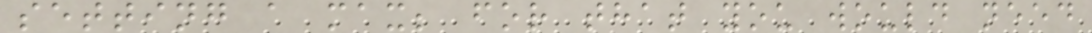setting a max; for that you would need
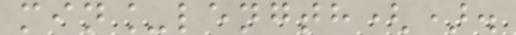min_length().
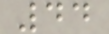44
